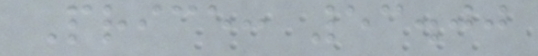Price: 53.00
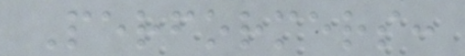Performers:
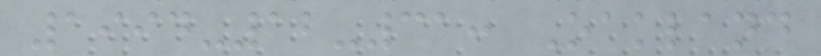1994-12-31: Oakland
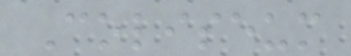Coliseum
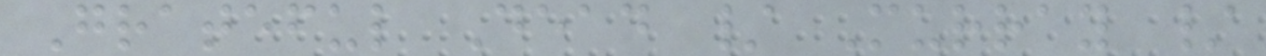Grateful Dead / Murray /
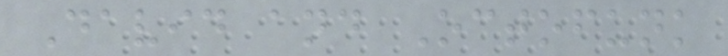David and Octofunk
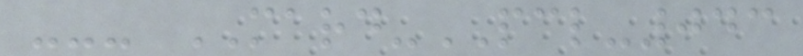--- MARD-PCL-043
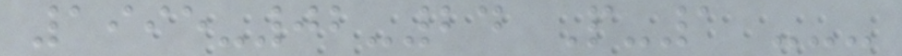1995-02-24 P-1 ---
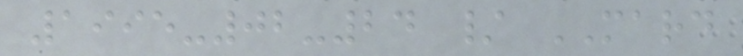1995-02-24 / MARD
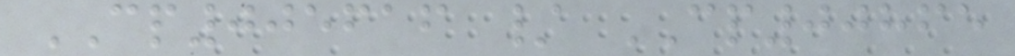CP005616 / CP00865
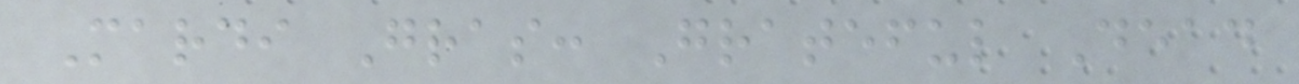Mardi Gras: Grateful Dead
